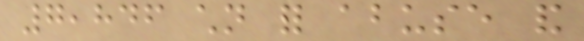7,846 children for abuse and
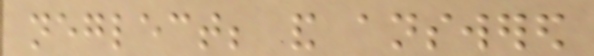neglect; and answered
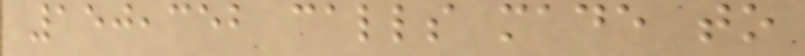150,352 calls made to
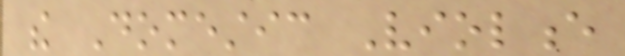the Domestic Violence
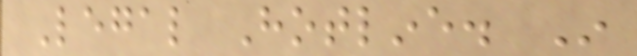Legal Hotline. In
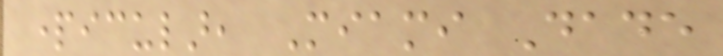particular, Miami Dade
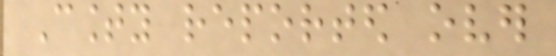County reported over
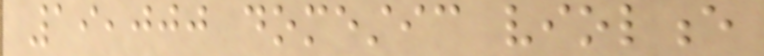19,000 domestic violence
